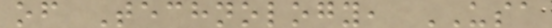of Technology, USA
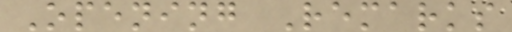Opening Remarks
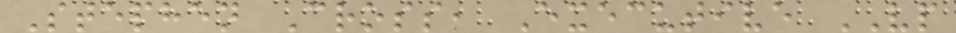Stephen Cross, Executive VP
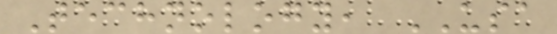Technology, USA
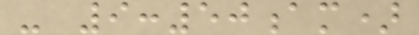- 9:50am)
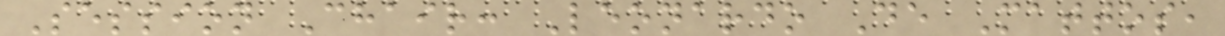Session Chair: Leonardo De Mattos,
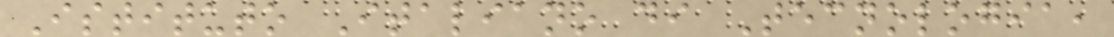Istituto Italiano di Tecnologia,
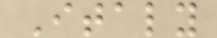Italy
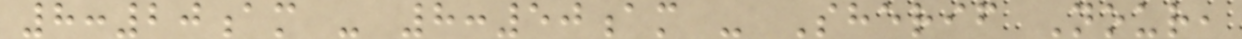8:20am - 8:50am - Sherif Nour,
